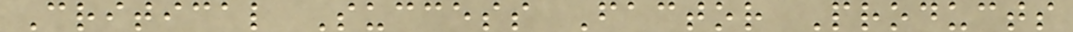Critical Success Factor Products
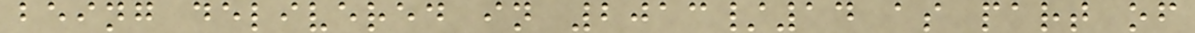being delivered in 2013/14 as part of
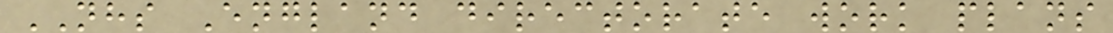NHS England directorate work plans
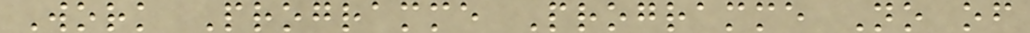Work Programme Programme No of
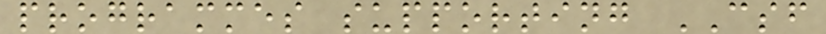programmes supporting CSF
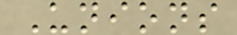Unions
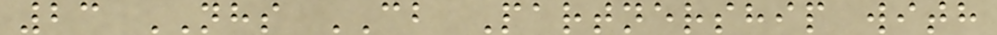23 NHS CB Partnership with
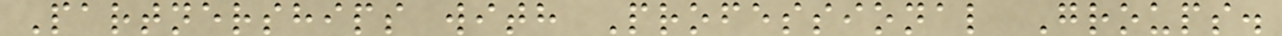Partnerships with Professional Groups.
